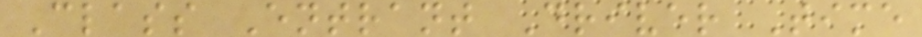Class Entrant Driver Time
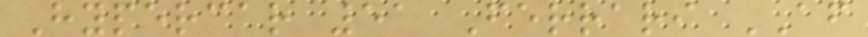Hypercar 51 Ferrari AF
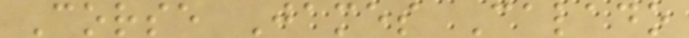Corse James Calado
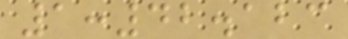1:42.123
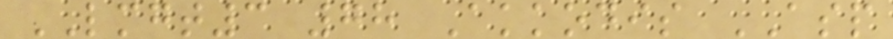LMGT3 78 Akkodis ASP
